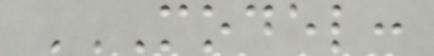MODEL:
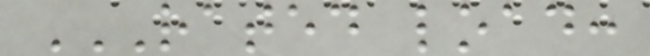RATED LOAD:
